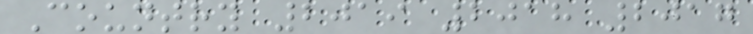Country 2019 2018 2017
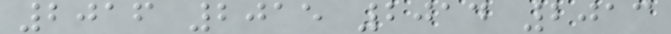2016 2015 2014 2013
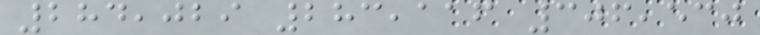284,029 283,116 306,530
